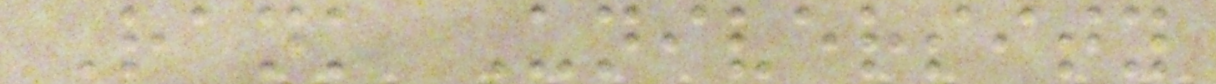Rank University
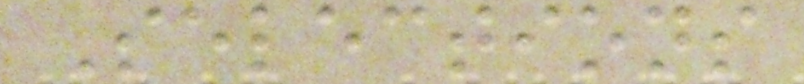Selections
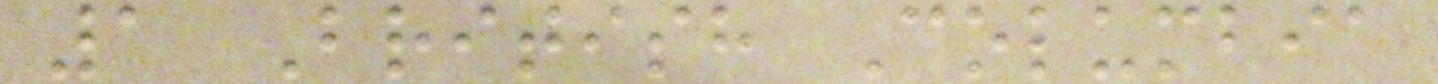1 British Columbia
